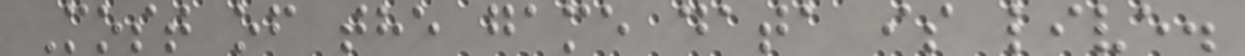Most of the game data is live.
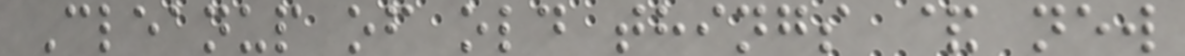Cleanup of old things & new
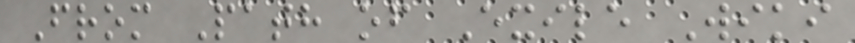From Path of Exile Wiki
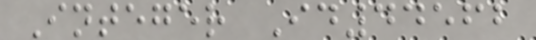Integer Id44562
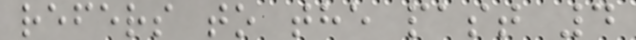refers to the past 4
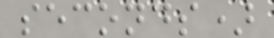seconds)
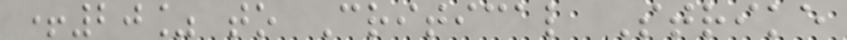+20% to Critical Strike
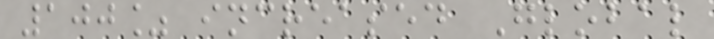100% increased Global
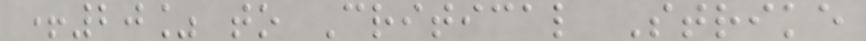+20% to Critical Strike
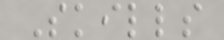Skills
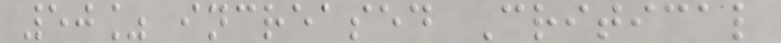50% increased Critical
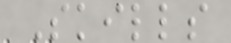Skills
